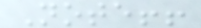Note!!
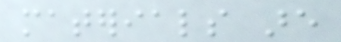materials are
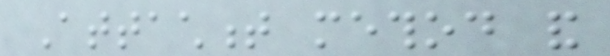Attachment method and
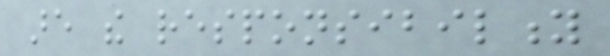are the responsibility
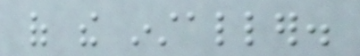of the installer.
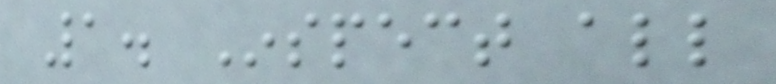1. Inspect all
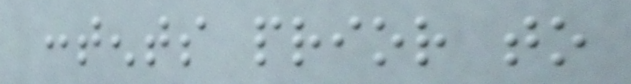contents prior to
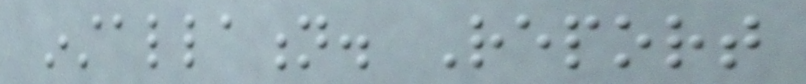installation. Report
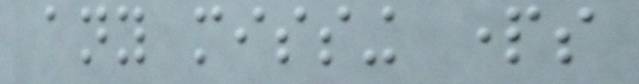any missing parts
